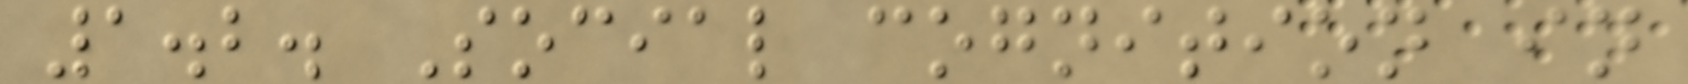1.2. Social cognition in
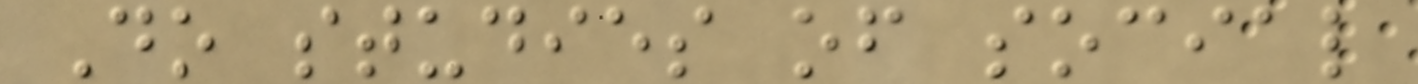Do studies of social
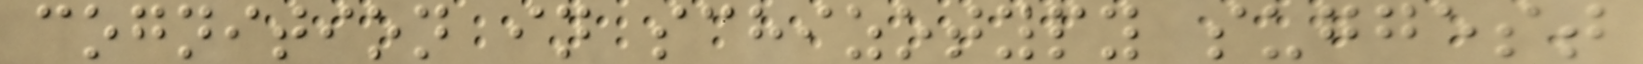cognition in schizotypy suggest
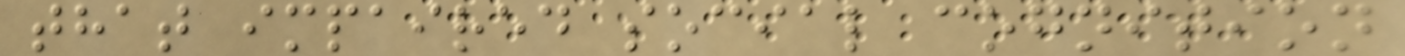that impaired social cognition
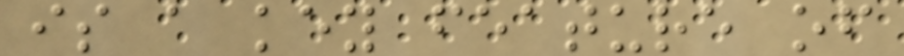is a key feature of
